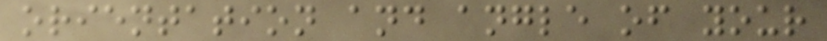orientation and angle of your
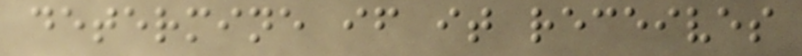determine if it receives
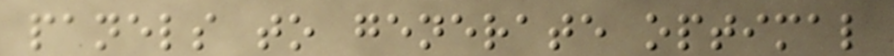panels to generate optimal
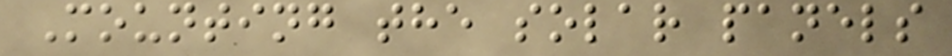Mounting the solar panels
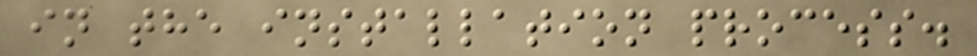in the installation process.
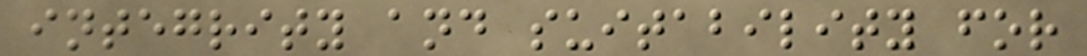integrity and suitability for
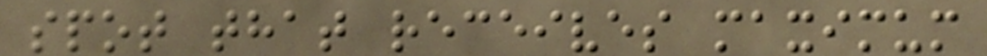spot that receives maximum
